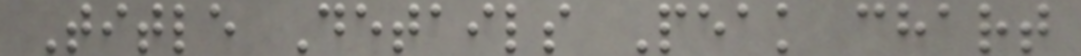Title Details Peak chart
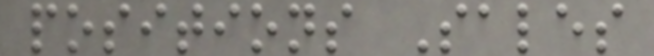positions Sales
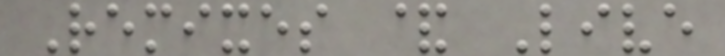Remixes & Live
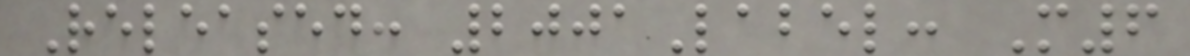Released: 2001Label: M6
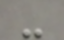-
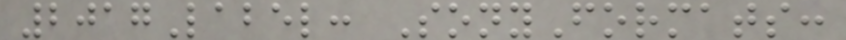2017Label: SonyFormats:
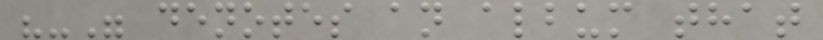"-" denotes an album that
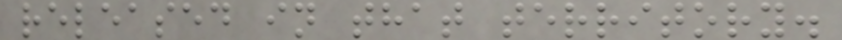released in that territory.
